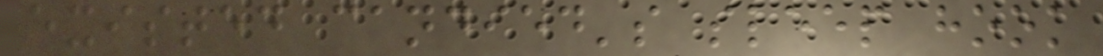existed candied's sleep hook
